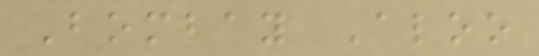Bombay Aloo
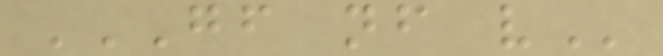GF NF V
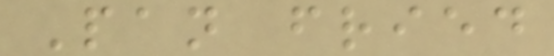Pan fried
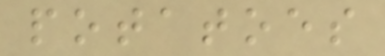potatoes
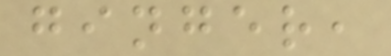ginger,
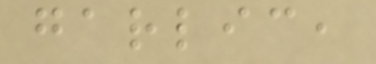garlic,
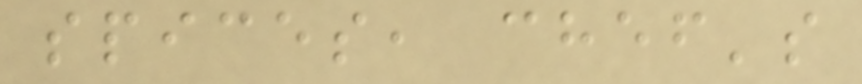spices, chef's
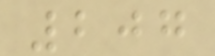207
